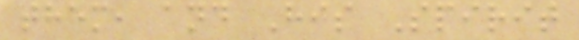them, and His Spirit
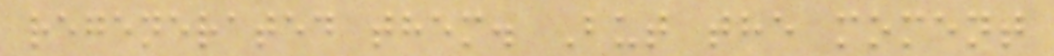regenerated them. But the moment
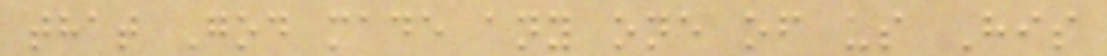that God made any one of us His
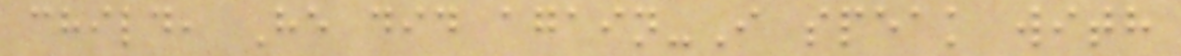child, He did again-I speak with
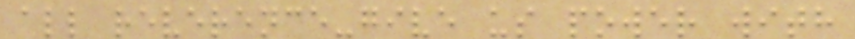all reverence-give us power with
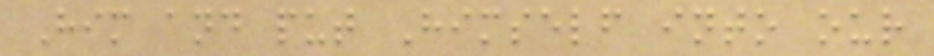Him and put Himself into our
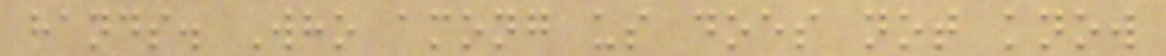hands. Who among us does not know
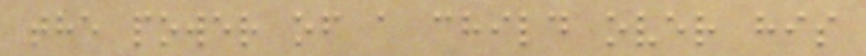the power of a child over his
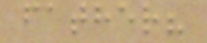father?
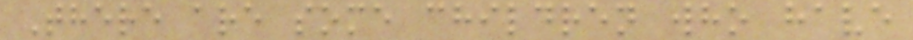There are some children who have
